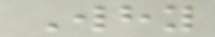Why
